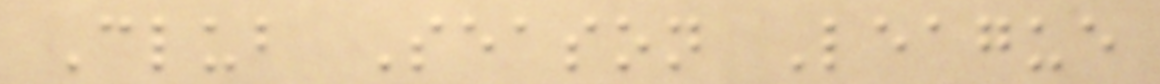Club Season League
